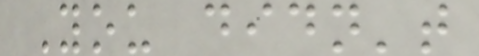You didn't
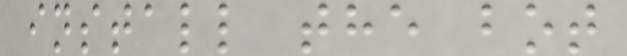install the bot
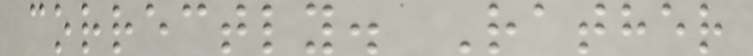correctly. Rather
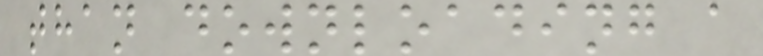than downloading a
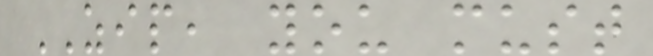ZIP, you must
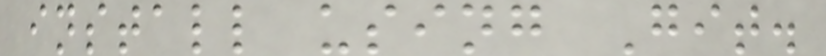install using Git.
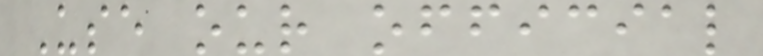Use our official
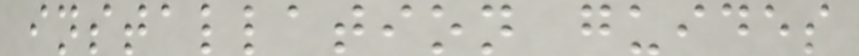installation guides
